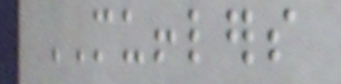MUFFLERS
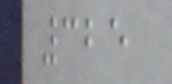325
